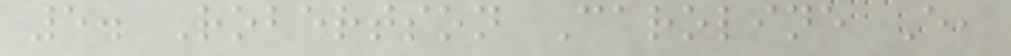5. Robertson Caroline E,
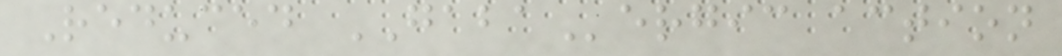Reduced GABAergic action
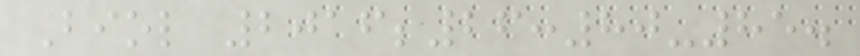Biol 2016;26:80-85.
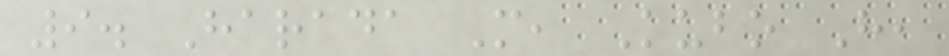9. Harada M, Kubo H,
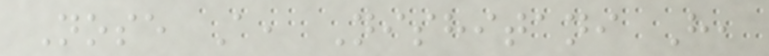Nose A, Nishitani H,
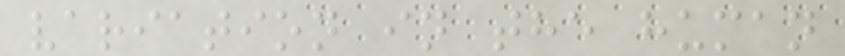variation in the human
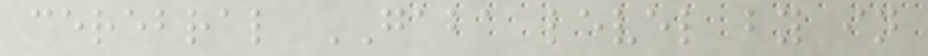cerebral GABA level by in
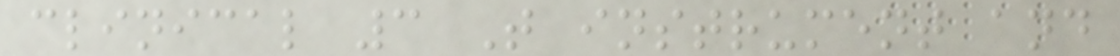clinical 3 T instrument and
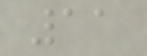11
